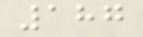187
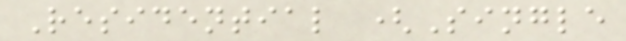Residential (Single
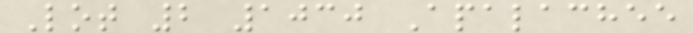Lot 2 1030 Apalachee
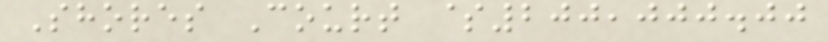Shores Court $200,000.00
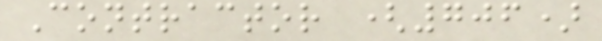Contractor (706)
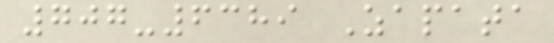707-6389 Zapata
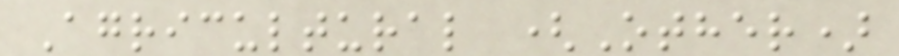Agricultural (Other)
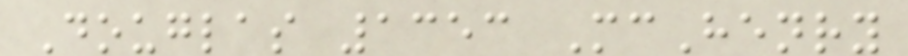Douglas 1353 McHenry
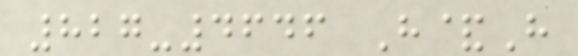827-4646 H&H
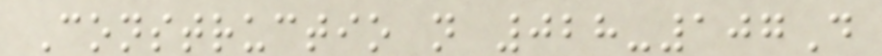Constructio n 028-107D
